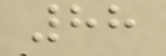88
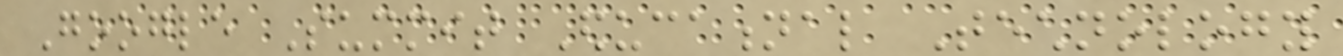Google Summit Educational Technology
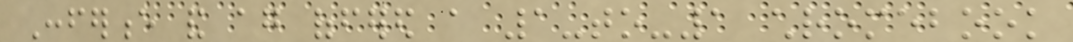Conference and again offered a 1-to-1 chromebook
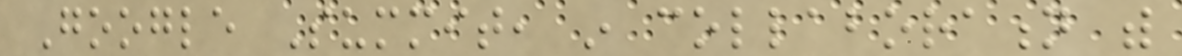Google Summit, in collaboration with
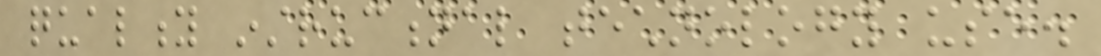quality instructional technology use.
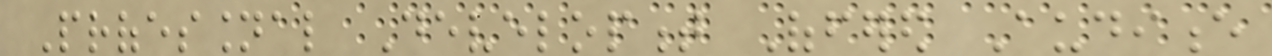Professional Development Offered Audience
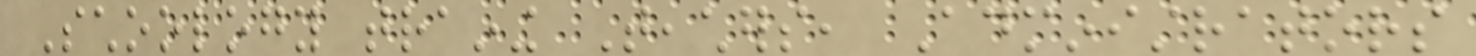Schoology training Teachers, Administrators
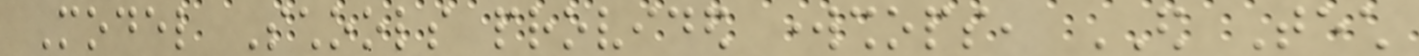Model Schools provided workshops, ED Tech
